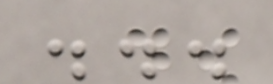...
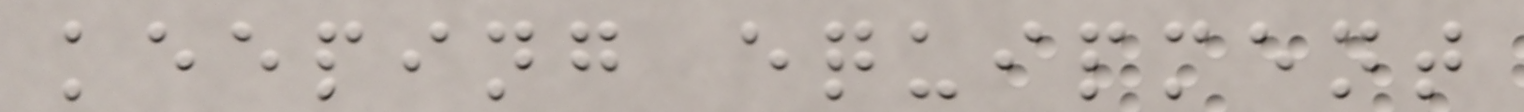keeping equipment
